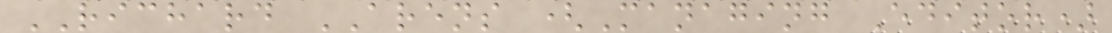RICHARD ARENS (Managing Editor)
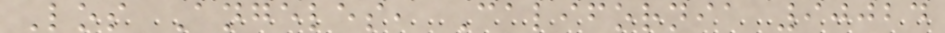Los Angeles, California 90024
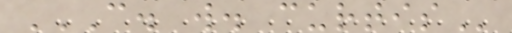C. W. CURTIS
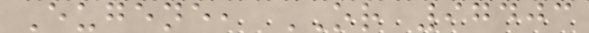Eugene, OR 97403
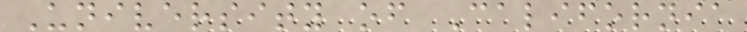University of California
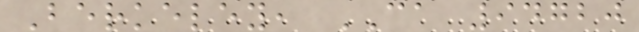Berkeley, CA 94720
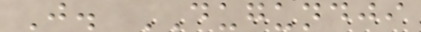J. DUGUNDJI
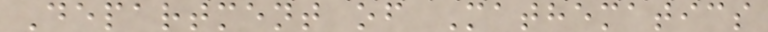Department of Mathematics
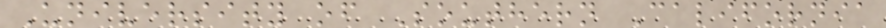University of Southern California
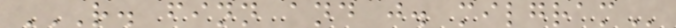R. FINN AND J. MILGRAM
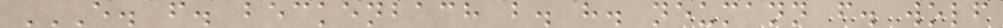E. F. BECKENBACH B. H. NEUMANN F. WOLF
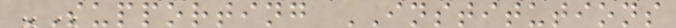SUPPORTING INSTITUTIONS
